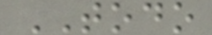TODO
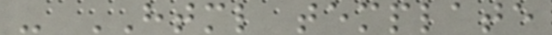- HTML template
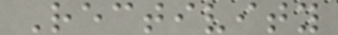Rectivity
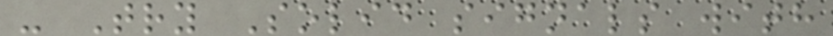- Try Solid signals with
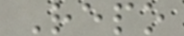Repo
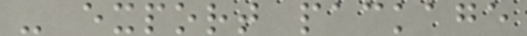- export package
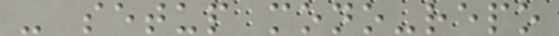- setup mono-repo
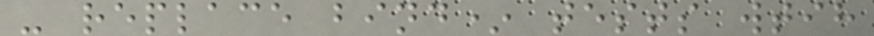- replace bind* tests wtih
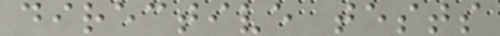directive tests
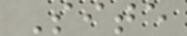Site
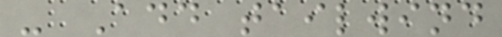- Add tailwind
